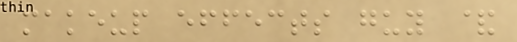makeup effects guy &
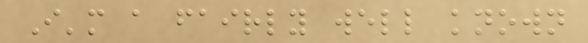I'm a fairly well known
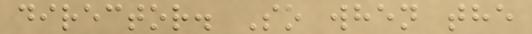director. So when the
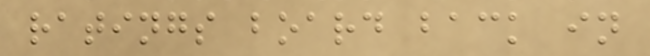ratings board back in
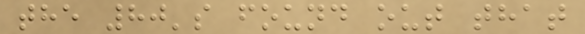the 80's found out that
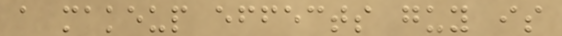a makeup effects guy is
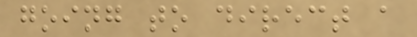going to direct a
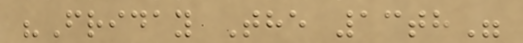"Friday The 13th"
